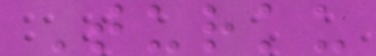Turku
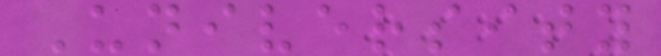University
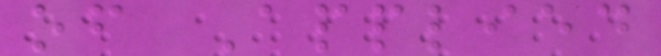of Applied
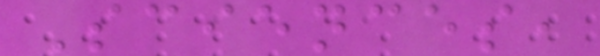Sciences,
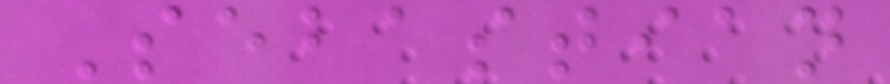Sebastian
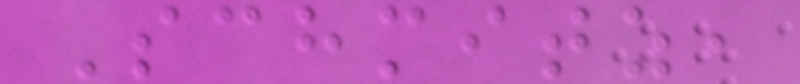Schmitz,
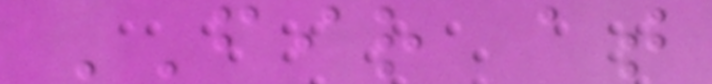FIR at
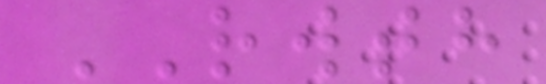RWTH
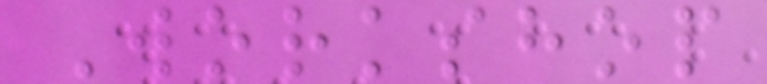Workshop
